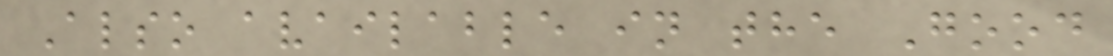Also available in the Good
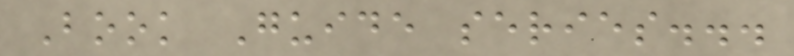Book Guide series...
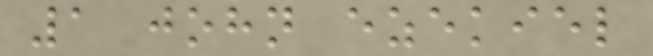1 john ezekiel
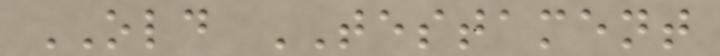OLD TESTAMENT
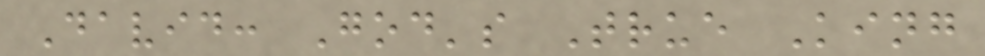David: God's True King
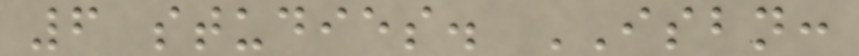6 studies. ISBN:
